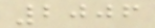2006
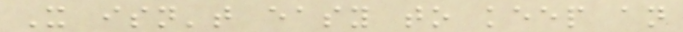It isn't easy to keep an
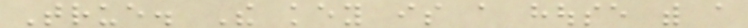True. The key is a house with a
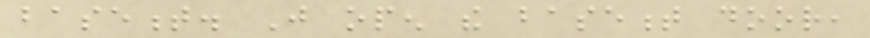basement. Just open the basement door,
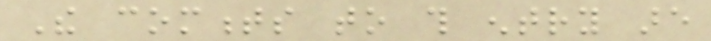The comments to this entry are
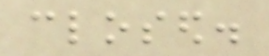closed.
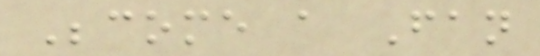Become a Fan
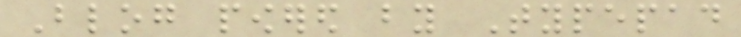Blog powered by Typepad
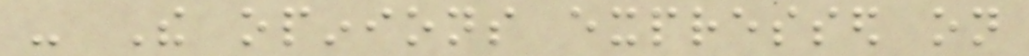- The opinions expressed on
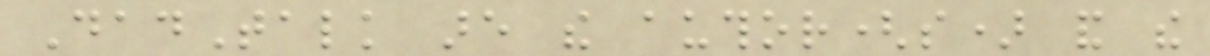DadTalk are the author(s) and the
